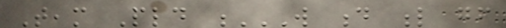Team Pld W D L GF
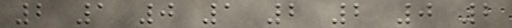2 1 0 1 2 2 0 2
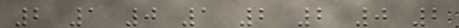2 1 0 1 2 2 0 2
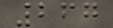267
